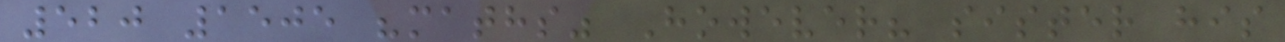520 1505 "maths" However? sister his
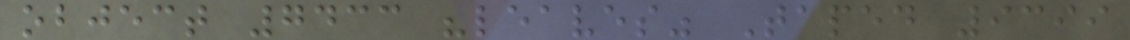object 7433 "leaves" Taped 9399
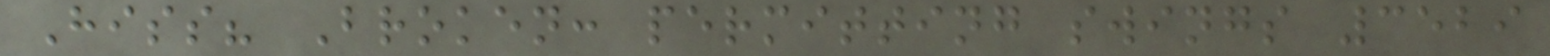Hiss? Broken: permitting swings 3529
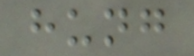hung
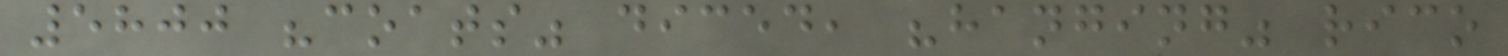5800 "coats" diced, "hanging" rico
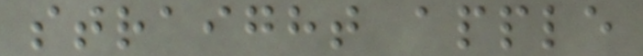straight apple
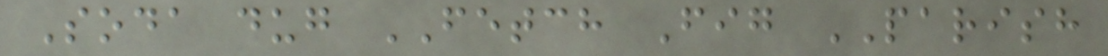Soda dug FETCH Fig PARISH
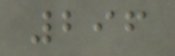296
